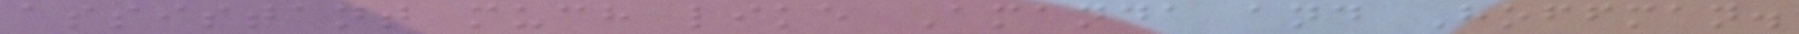assistant much like Amanda and Hoffman.
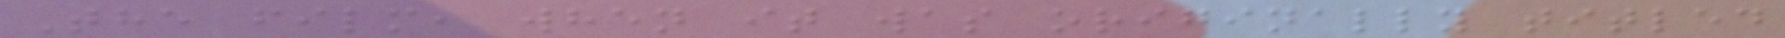The film, when it was originally titled
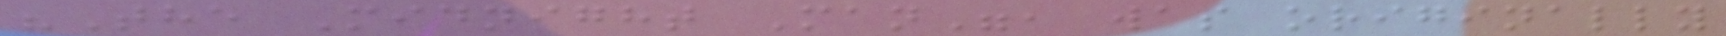"The Midnight Man", was originally
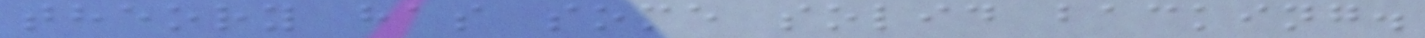theory has some solid backing.
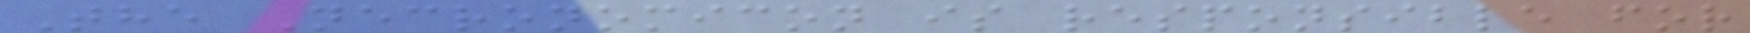The Necronomicon is responsible for
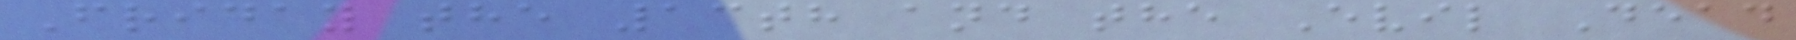Friday the 13th and the Evil Dead
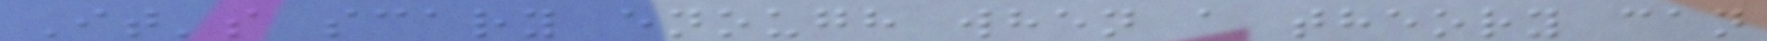It's scary enough when a theory can
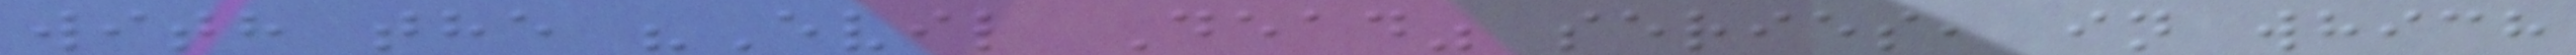with the "Evil Dead" series, in which
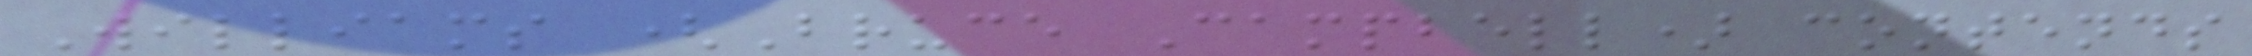Williams (Bruce Campbell) contends
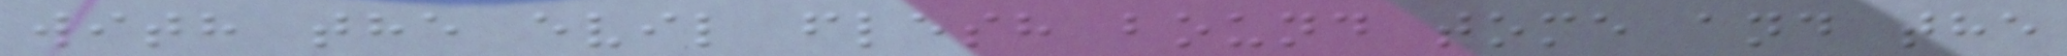with the evil flesh bound tome and the
